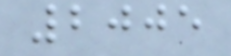2005
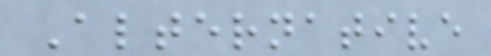Alternative
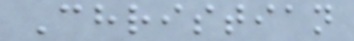Christian
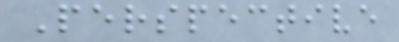Perspective
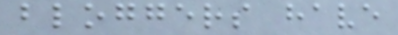bloggers have
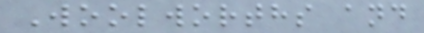Woolworths and
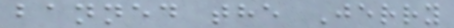banned the Jerry
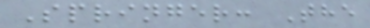Springer: The
